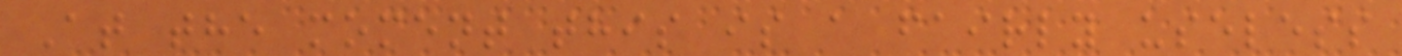At the moment this is a fairly useless
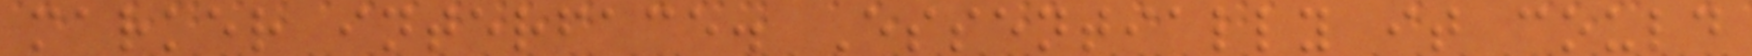marker interface. Essentially it could
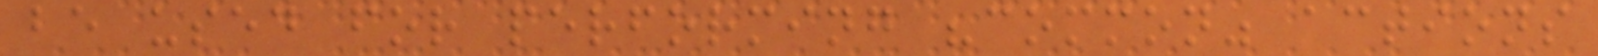be used for performing "common" actions
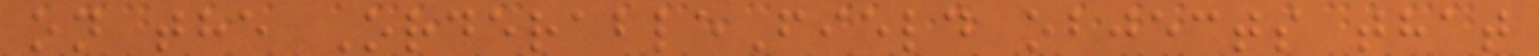on the OrderableField objects that
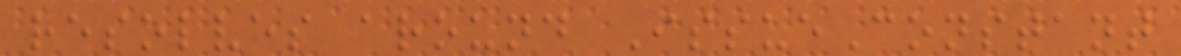resolves around IssueConstant
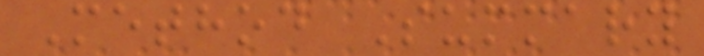Method Summary
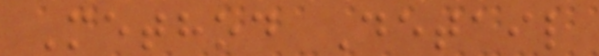Method Detail
